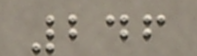246
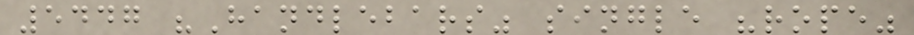5447 "Handlebars" single "rope"
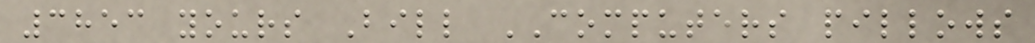3853 yours Bill COMPUTERS pillows
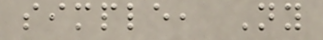simple, Ny
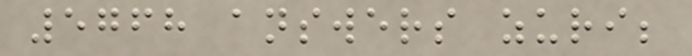5768 answers zuri;
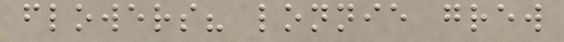flowers? lonnie grew
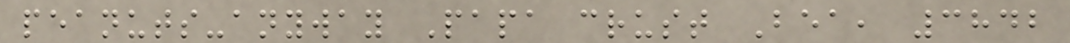peanuts-anyway Papa crust Bea, 3842
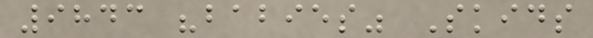9843 "babies" Skids
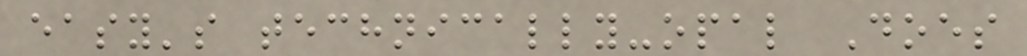easy's technically-opal Does
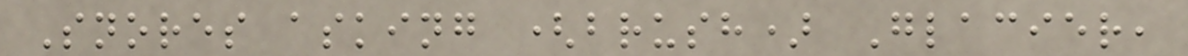Snores asking (brush) Glacier,
